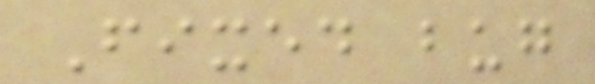Fixed bug
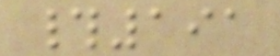#191
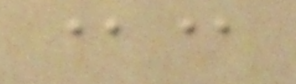@@
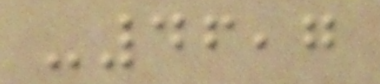-46,7
